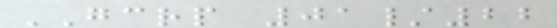GCRP 01/22
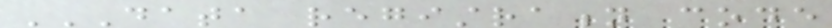DATA REGISTRATION CODE
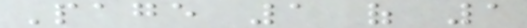Page 1 of 1
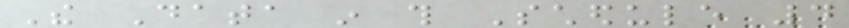The Data in this Schedule 4
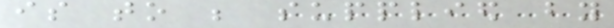is to be supplied by
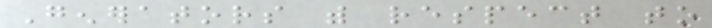Generators with respect to
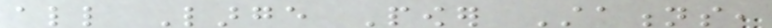all Large Power Stations,
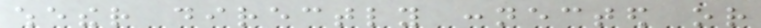whether directly connected or
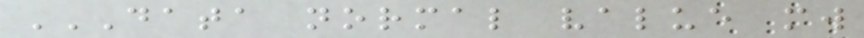DATA NORMAL VALUE MW
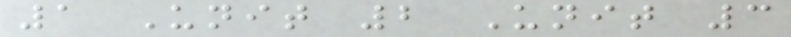1 Unit 2 Unit 3
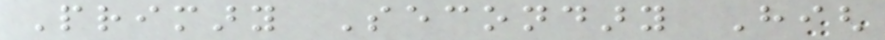Primary Secondary High
